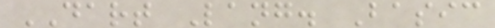DART Lang. Basic
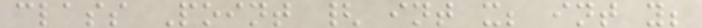class Point { int x; int y;
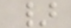}
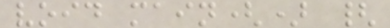void main() {
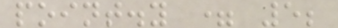point.y = 5;
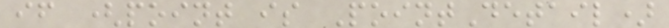if (point is PointDetail)
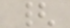{
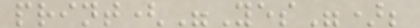print("Yes");
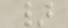}
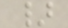}
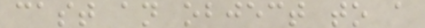cast an object to a
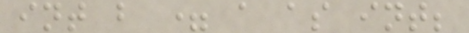int b = a as int;
